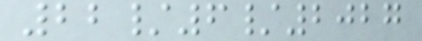22/6/2027
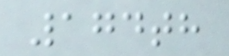174th
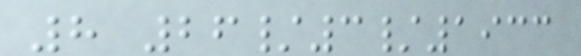8 26/3/1933
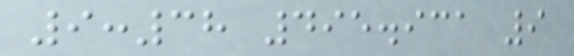9:38 495.931 9
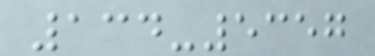134-5357
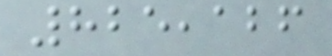825,126
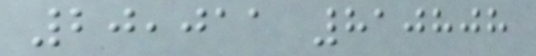20,011 810808
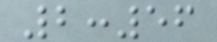2:56
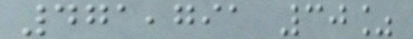471,791 30%
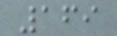169
